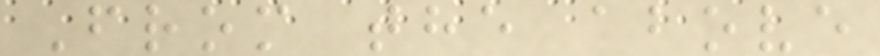From the above
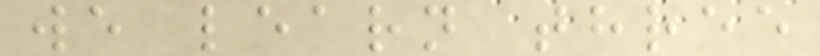we learn three
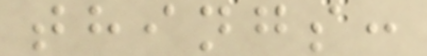things:
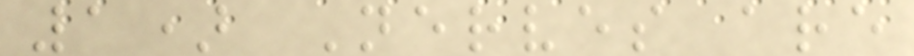1) Nerves are
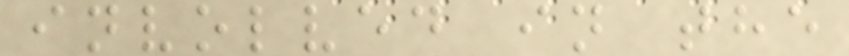involved in the
